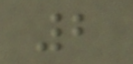2
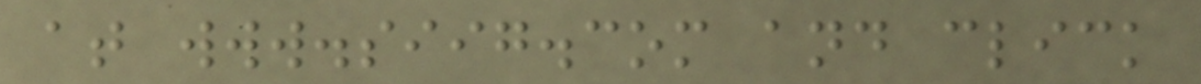at www.siig.com and click
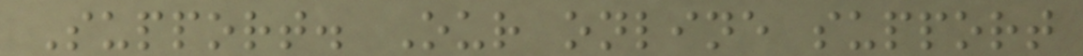Support. Our online support
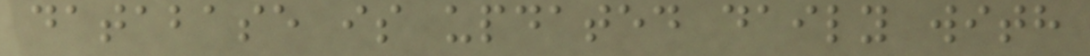database is updated daily with
